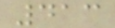413
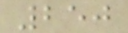250
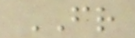FR
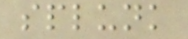splunk
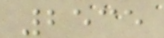2535
